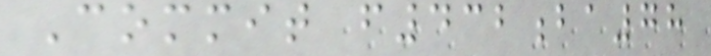Commit f432ba78
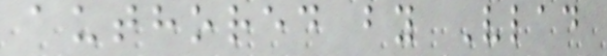authored by Vlad
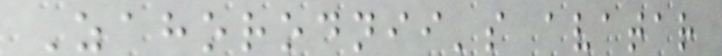Zahorodnii's avatar
